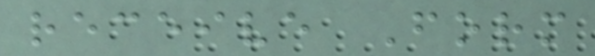receive Form
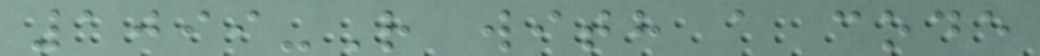1099-R with a code
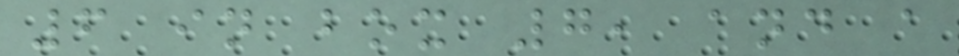6 in box 7, and a
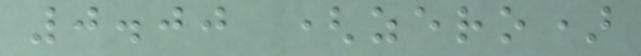0.00 (zero)
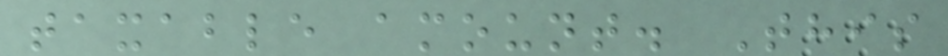taxable amount. This
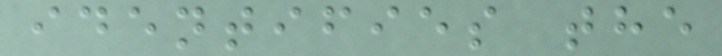identifies the
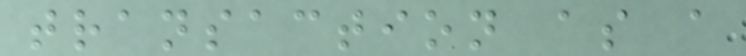transaction as a
